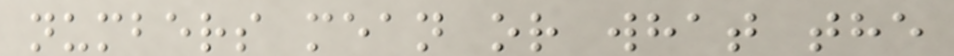numbers mean or what the
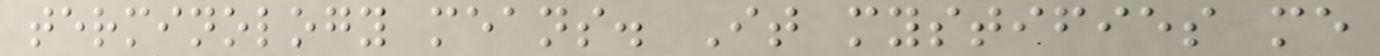terminology means. It mystifies me
